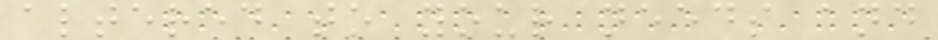altered to your needs and
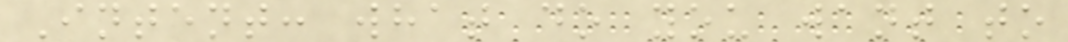Intent: what do you want to
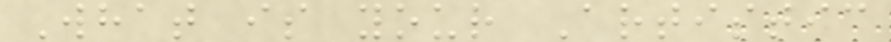What is your Artistic
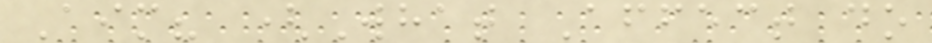Aim? (What Affect do
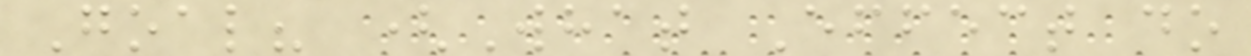Goal? (What Effect do
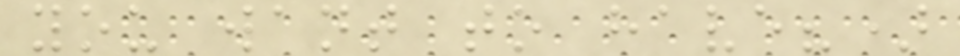you want to have?)
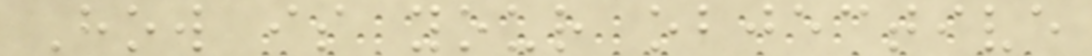How is your objective
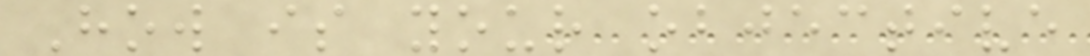How is your objective
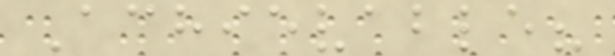Achievable?
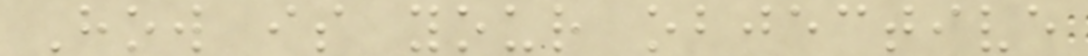How is your objective
